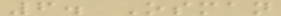6. Osman
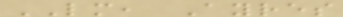LM, Ayres
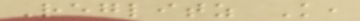Reglitz K,
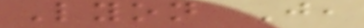Lyon J,
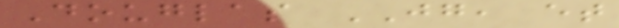Douglas JG, et
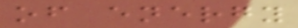of energy
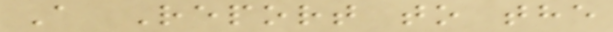A Report to the
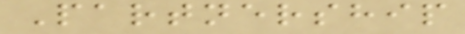Partnership
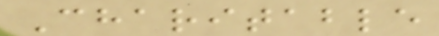Charitable
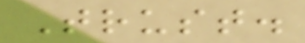Trust.
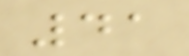41
